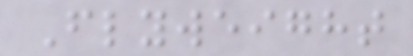Flyweight
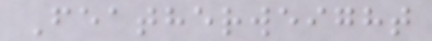Featherweight
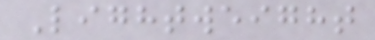Lightweight
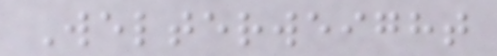Welterweight
